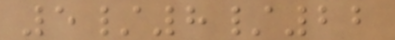5/8/22
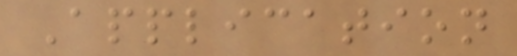Application
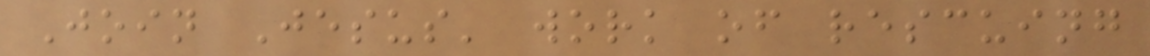Join Jesus' work of rescuing
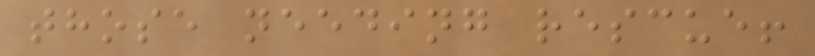those needing rescue!
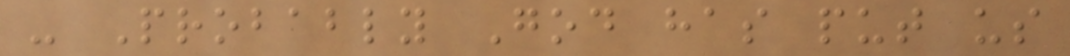- Probably God has put us
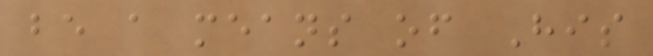be a means of His
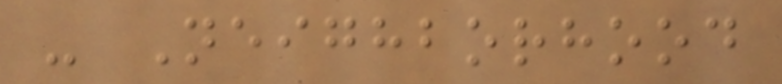- Neighborhood
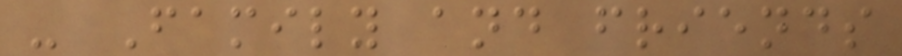- Family and friends
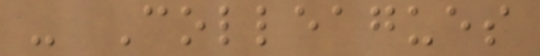- Colleagues
